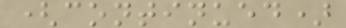(continued)
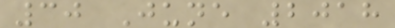30 June 2018
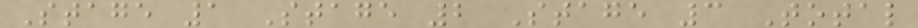Stage 1 Stage 2 Stage 3 Total
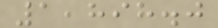1,898.0
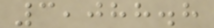3,088.8
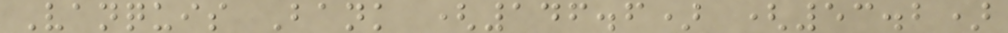Vanquis Bank (146.6) (53.2)
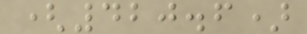(420.6)
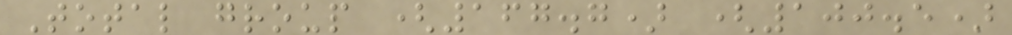Total group (167.7) (100.5)
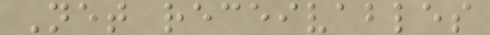Net receivables
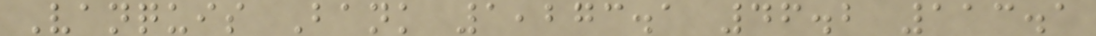Vanquis Bank 1,273.1 46.2 113.1
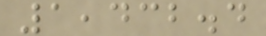1,432.4
